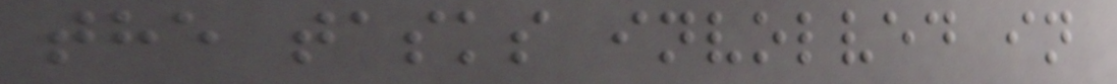the tasks involved in
